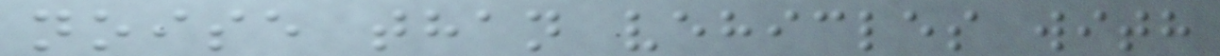noise than vehicles with
